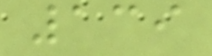139
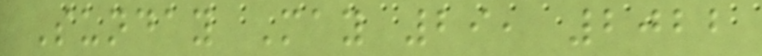Sunday May 29, 2022
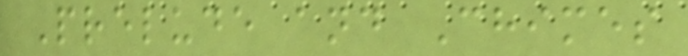Prelude and Chimes
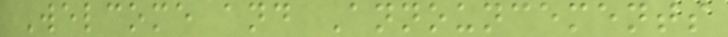Welcome and Announcements
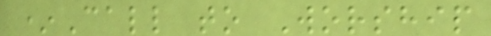*Call to Worship
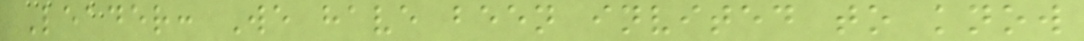Leader: We have been invited to know
